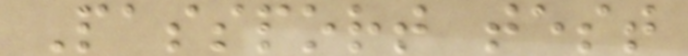Passport test
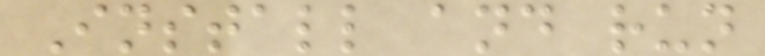Install and run
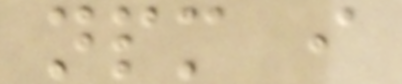npm i
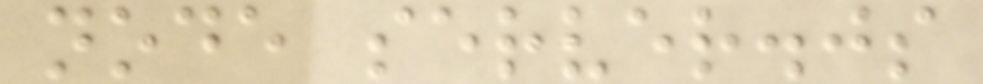node server.js
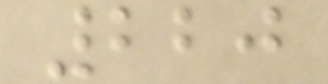220
